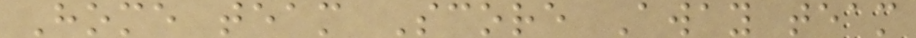Home team Score Away team
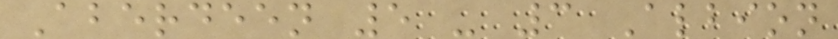Aberdeen 5 - 3 Albion
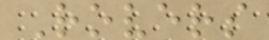Rovers
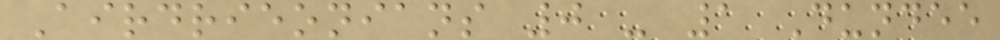Airdrieonians 0 - 1 Dundee
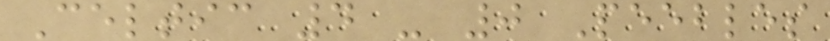Celtic 4 - 0 Peebles
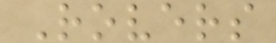Rovers
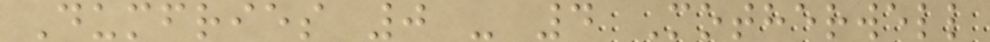Dumfries 0 - 4 Motherwell
